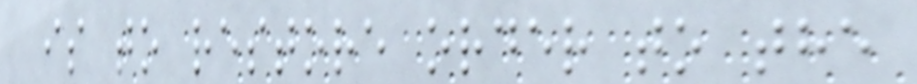is to restore order to the
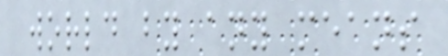world by any means
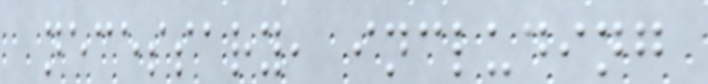necessary, including
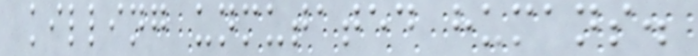killing unmutated humans.
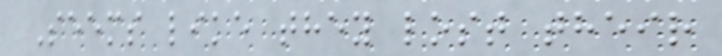Seems like they lost their
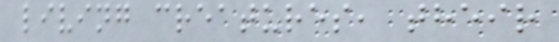living creatures, their
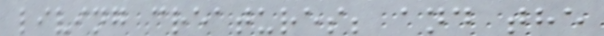living creatures; and the
